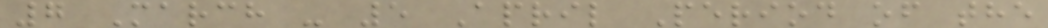7 March - 5 April Period of the
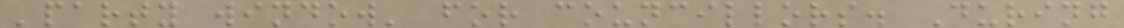'party window' for councillors. During
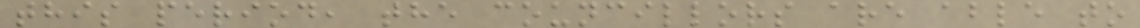this period, the councillors are able to
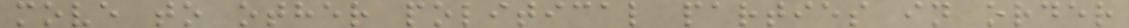move to other political parties in order
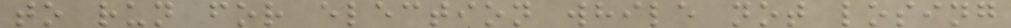to run for election while not losing
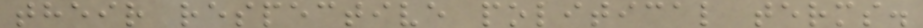their respective political terms.
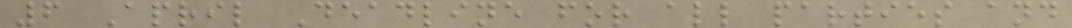6 April Deadline for all parties and
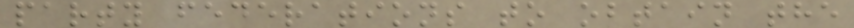party federations to obtain the
